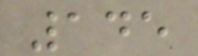145
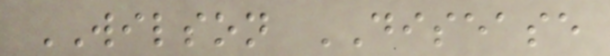WILSON DISEASE
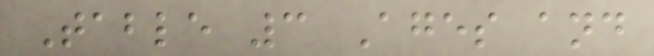Table 3 Ages and
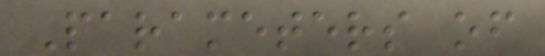Parameters of
